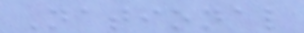National
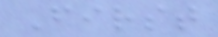First
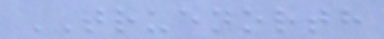TRUENORTH
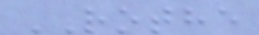ROTHE
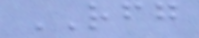RFG
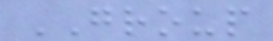GROUP
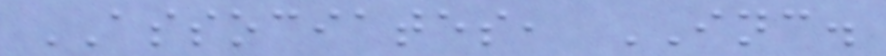ASSOCIATES, INC.
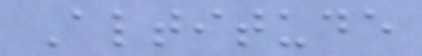Altitude
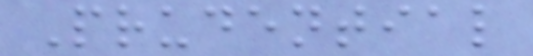Prudential
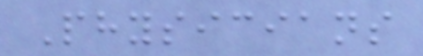Physicians
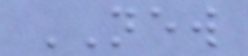NEW
